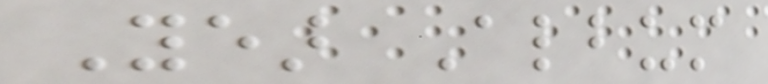Year Album
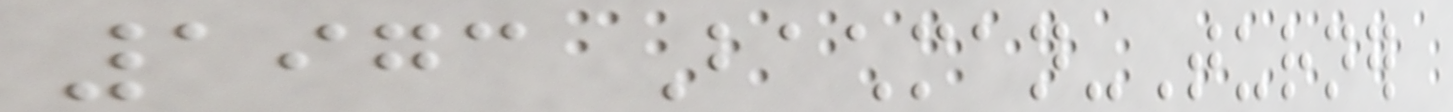1973 Bachman-Turner
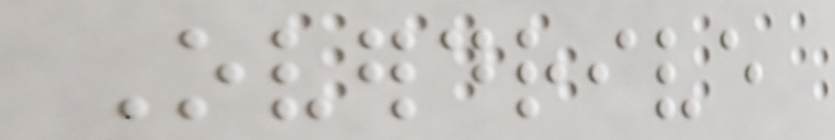Overdrive
